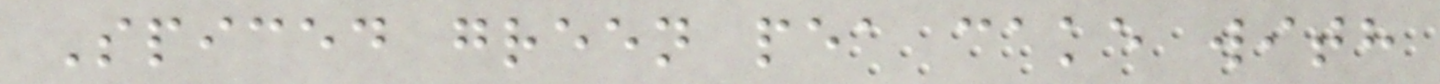Spiced green pea cake with
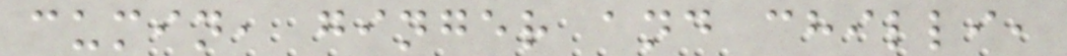cumin, ginger and chilli,
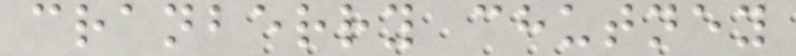cranberry chutney
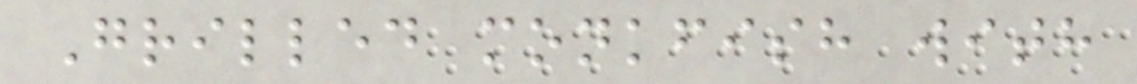Grilled monkfish with
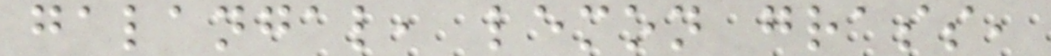galangal, lemon grass,
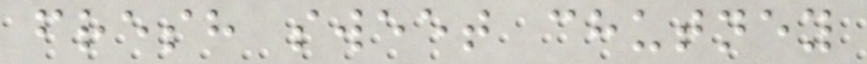fresh sweet chutney
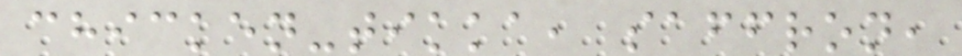chicken-tikka, saffron,
